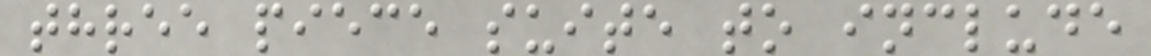three piece suite to include
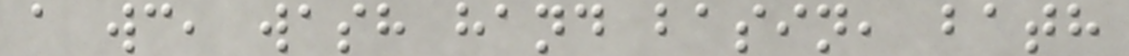a wc, wash hand basin, bath
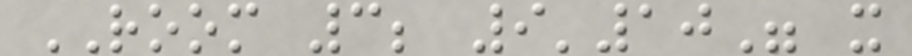ROOM 3; 9'10" x
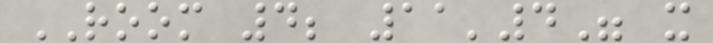ROOM 4; 11'4" x
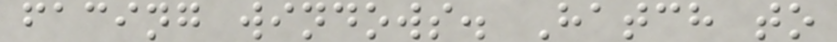facing windows. Hatch to
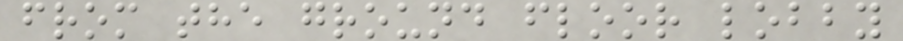from the ground floor lobby
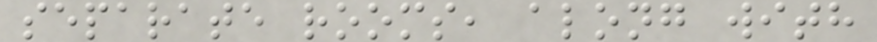separate rooms, along with
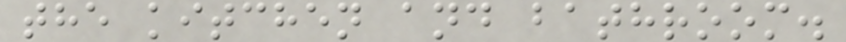the kitchen and bathroom.
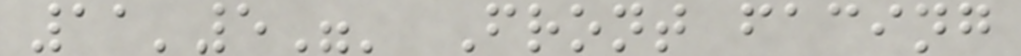11'5"' Front facing
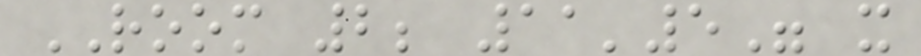ROOM 2; 11'5" x
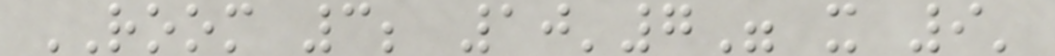ROOM 3; 10'7" x 9'
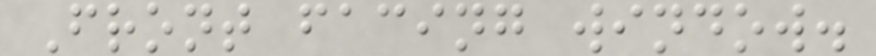Front facing window.
